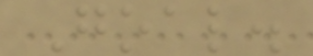Goal.
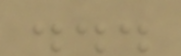...
